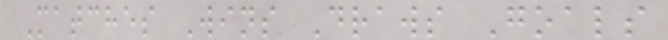Matches Wins Draws Goals
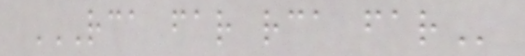RCA FAR RCA FAR
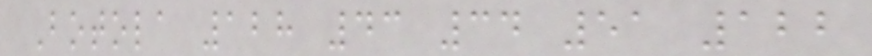Botola 128 43 34 51 122
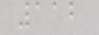112
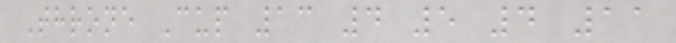Throne Cup 13 4 5 4 11
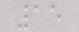15
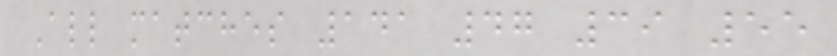All matches 141 47 39 55
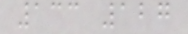133 127
